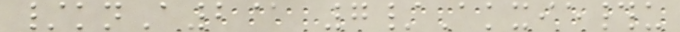/knA2@ 7/Akxie#u
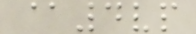@4vp
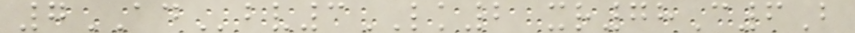7ADbv3LK2 xr78C6B
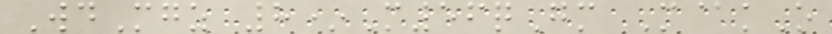WdMgz 8*M56qGm M@kO
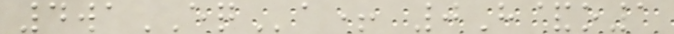4waEQa+ 0H&o1
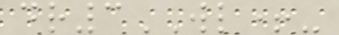dr3WL+-
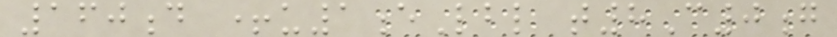160d +u1eLbl t8C0g
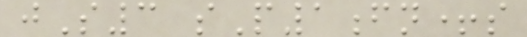jS3 sP1fn+s
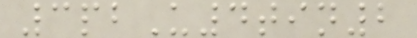3pbU4tin2
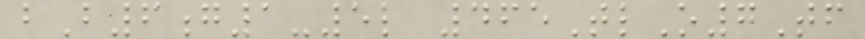bB6g1-5l 465TlO7Tf
